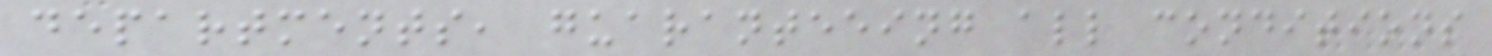departments, guaranteeing all conditions
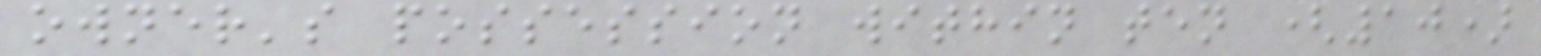owner's possession within ten (10)
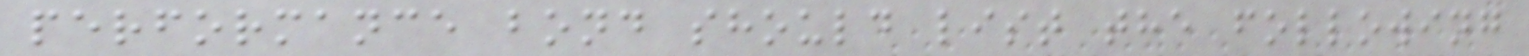performance bond should list the following
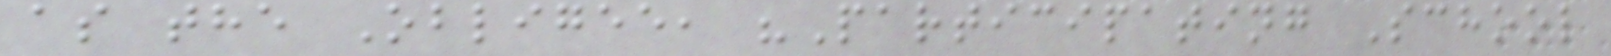as the Obligee, "Participating School
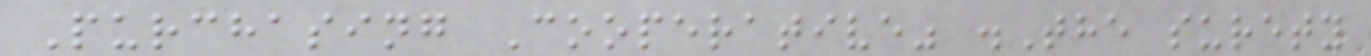Purchasing Cooperative" .The surety
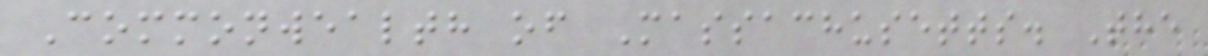Commonwealth of Massachusetts. The
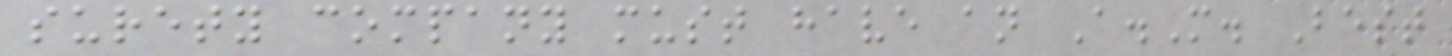surety company must have an A.M. Best
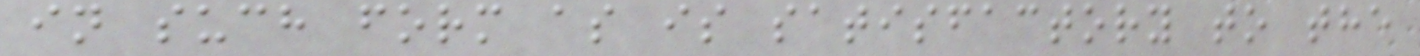in such form as is satisfactory to the
